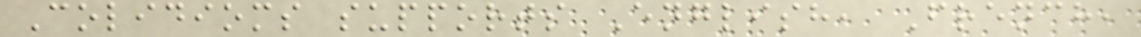Colidioms supports English, French,
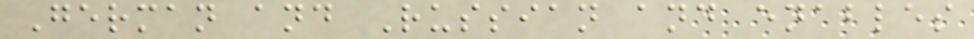German and Russian and enables
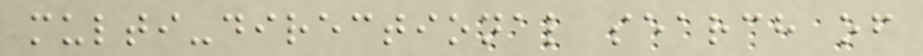multi-directional search of
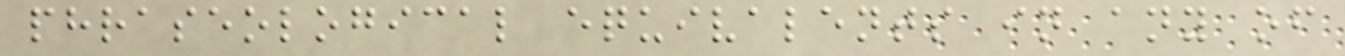phraseological equivalents in any of
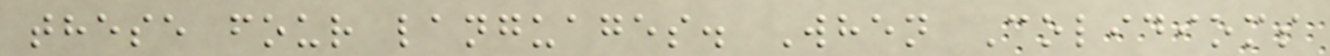these four languages. When Colidioms
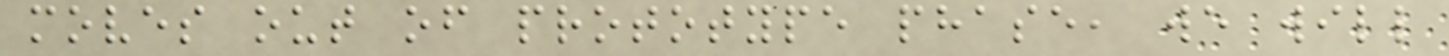moves out of prototype phase, we will
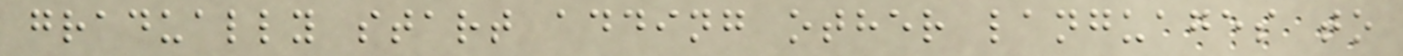gradually start adding other languages to
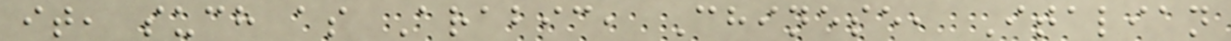it, such as Arabic, Chinese, Italian
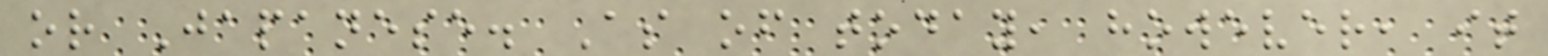or Japanese. As of today, however, it
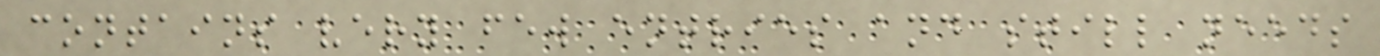contains very few entries and still needs
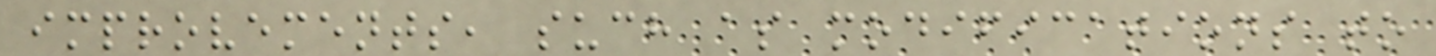improvements, such as modifications to
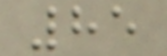85
